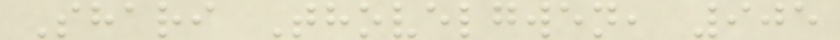Shari Thovelgwen, 905
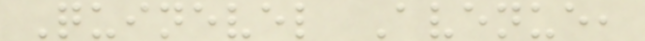Quinevel Avenue,
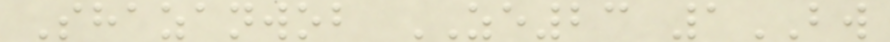Shazanwob ZE23 1BW
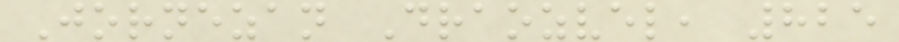Jornezan Draozvel, 825
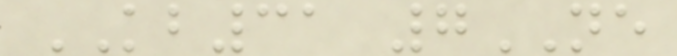KB31 7NE
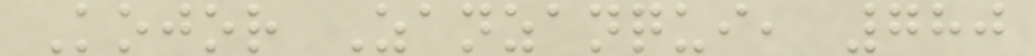Kojor Zanzanqui, 780
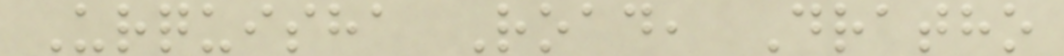Urquisha Road, Dratho
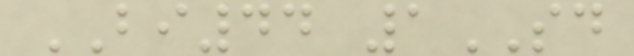BI44 1SD
